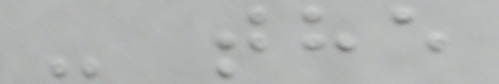- the
